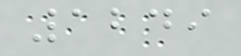1249
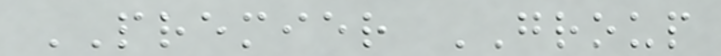PREMIER GROUP
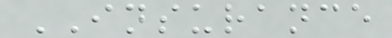INSURANCE
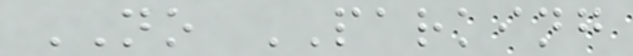NO PARKING
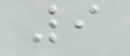9
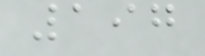197
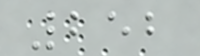252
